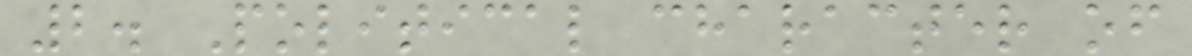2. Political character of
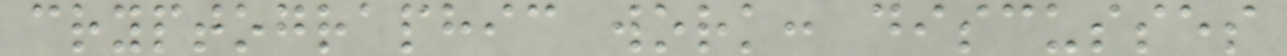cryptographic work: discusses
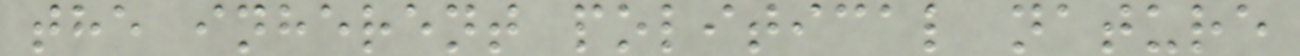the inherent political nature
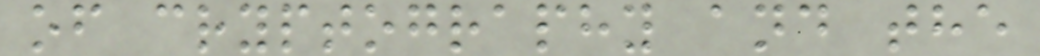of cryptography and the
